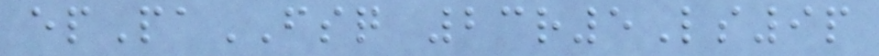epPaFSQ 23r5Ls9p
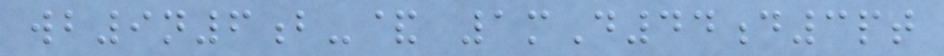wb9n6b-& 1mD44d3pt
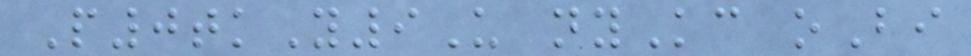P0tkY9U nyKc oBi
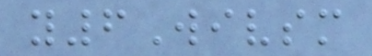y6Wivsm
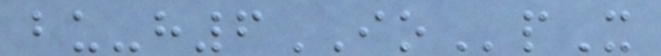bu-h6IOpX
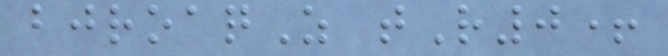bjroaqZ tR0+
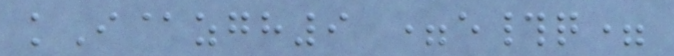kI@zgh9 =e#q=
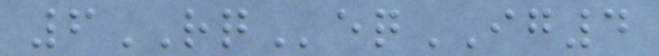6RQeqIG4
